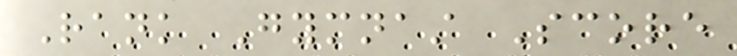Rank Gymnast Score
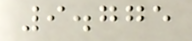9.775
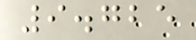9.725
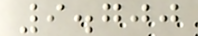9.700
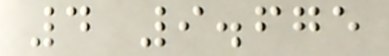4 9.675
